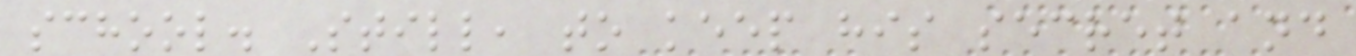school. Still, to keep his secret and
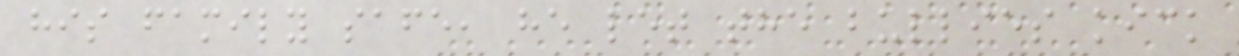his family safe, he let the bullies kick
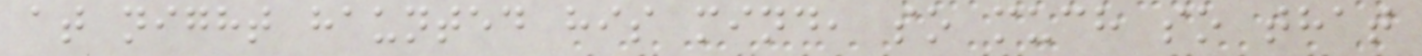at night haunted his mind, so much so that
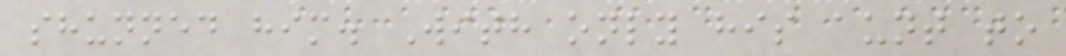shunned him. With only his aunt to
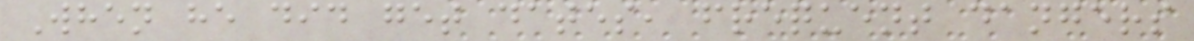When he did get dates, frequent dangers
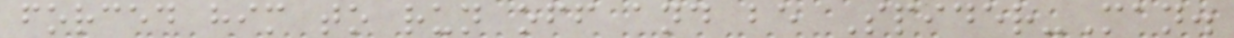forced him to run off and be Spider-Man.
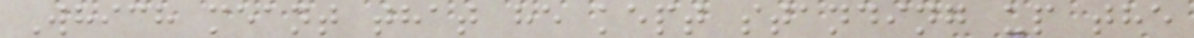Which meant that he kept standing up the
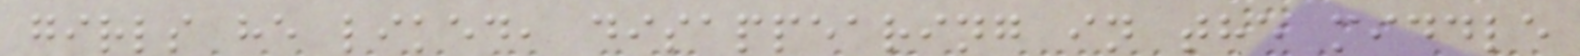girls he liked, disappearing in the middle
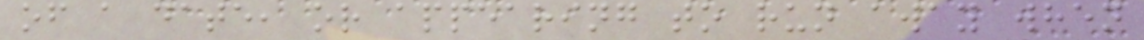of a date, or appearing to run away when
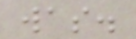was.
